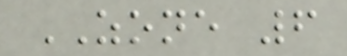ZONE 6
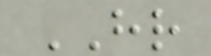HR
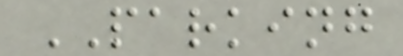PARKING
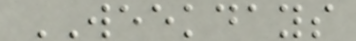WEEKDAYS
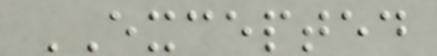EXCEPTED
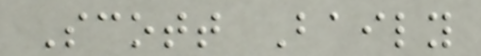Scott Baily
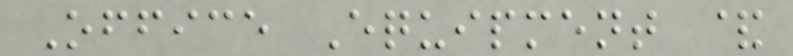Office Equipment &
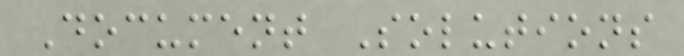Document Solutions
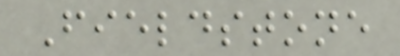Fieldstone
